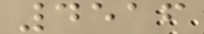4516
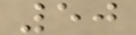50
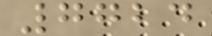7724
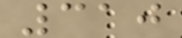310
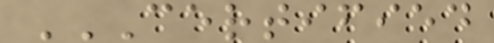CERTIFIED
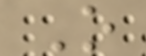O
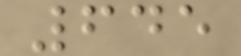645
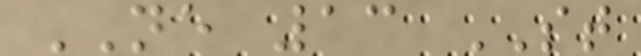NE 13 ST
